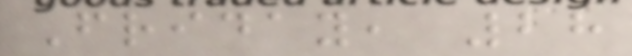Friday, 28
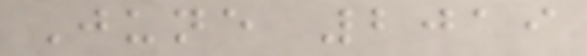June 2019
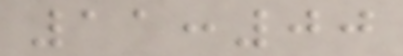11:00
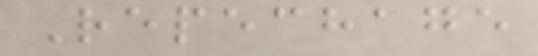Repechage
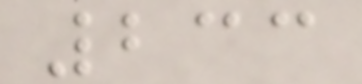233
